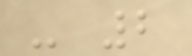- 2
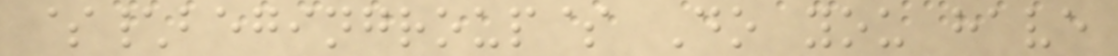$\begingroup$ Do you have
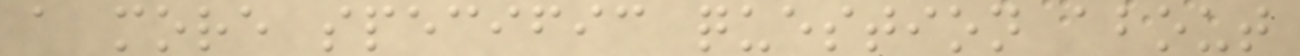a more specific question about
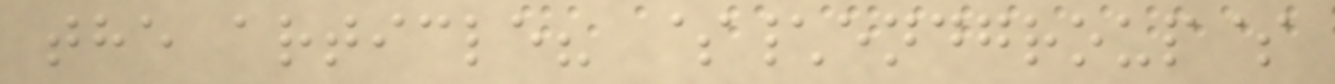the article? $\endgroup$
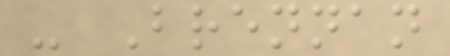- Brennan
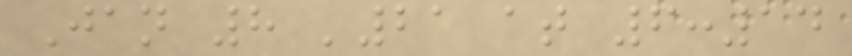Jan 8 '21 at 6:14
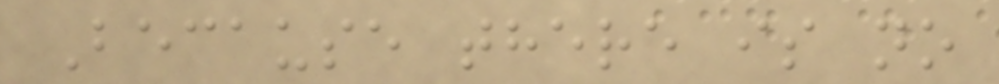Because there is no
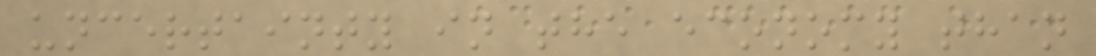uncertainty in the economy than
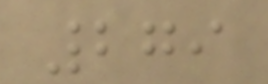279
